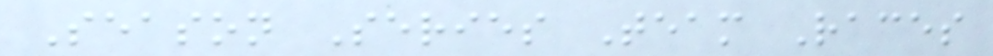Season Series Team Races
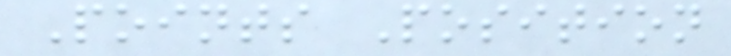Points Position
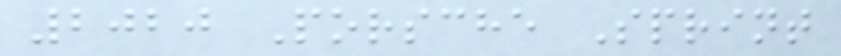2020 Porsche Sprint
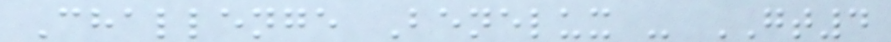Challenge Benelux - GT4
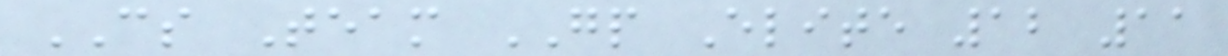CS Team GP Elite 12 11
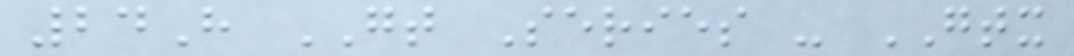24H GT Series - GTX
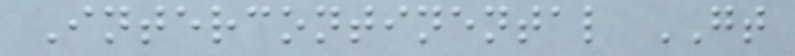Intercontinental GT
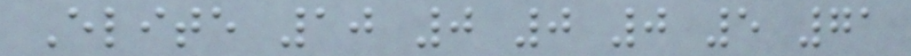Elite 10 0 0 0 5 71
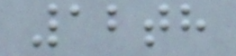12th
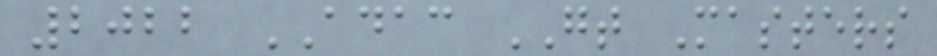2022 ADAC GT Masters
